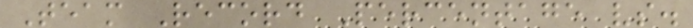Team Record Percentage vs.
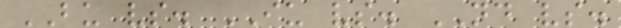BU vs. IU vs. ND vs.
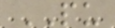PU
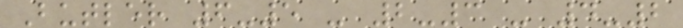Butler 6-5 - 2-3 - 4-2
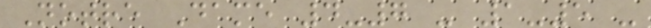Notre Dame 4-7 - 1-5 -
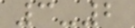3-2
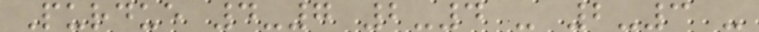Purdue 4-7 2-4 - 2-3 -
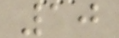10
